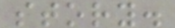story.
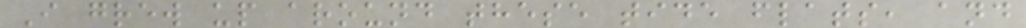I grew up around these tide flats, and
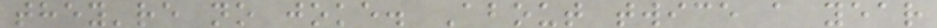they're no joke. About twice a year
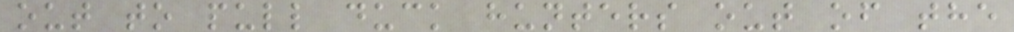out to pull duck hunters out of the
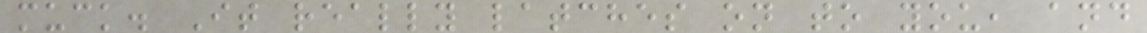muck. It really latches on to you, and
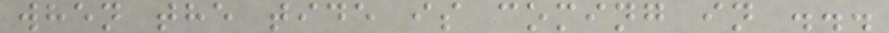when the tide is coming in ...
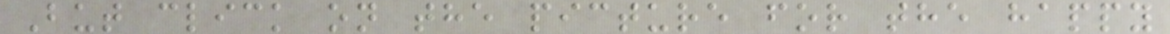But click on the picture for the happy
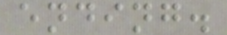ending.
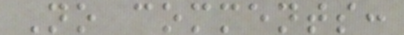No comments:
